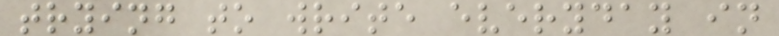trying to write everyday in
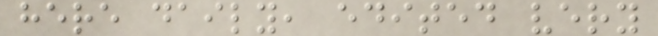here daily, edited very
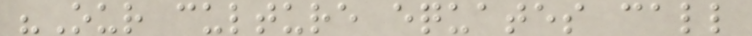"Our culture equates call
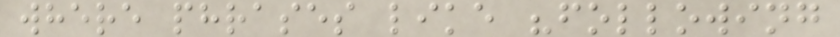where phrases like "following
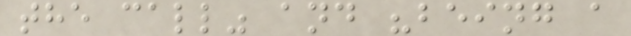the call" and "being a
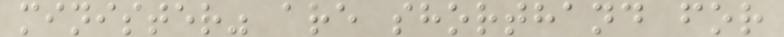minister" are shorthand for
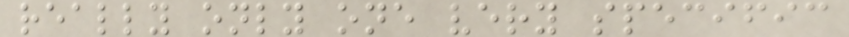really only one very specific
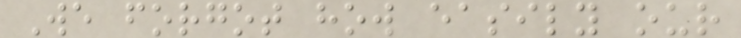We forgot how easily our
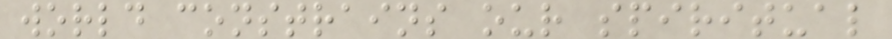world constrains our spiritual
